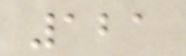121
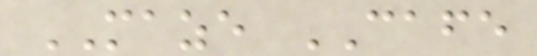MAZE CAFE
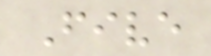Five
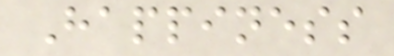Happiness
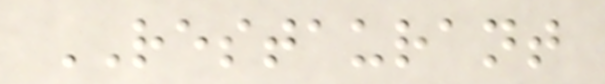RESTAURANT
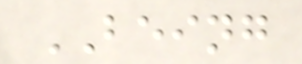BEING
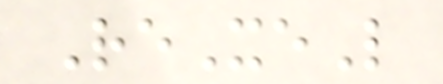ReXeL
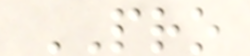PRO
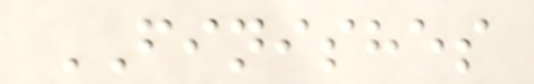FINISHES
